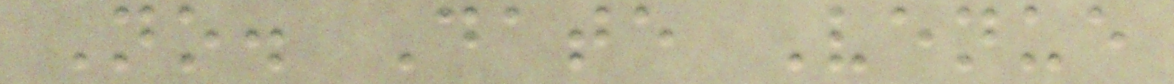No. Date Venue
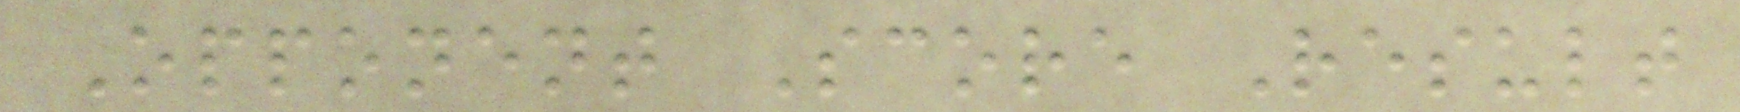Opponent Score Result
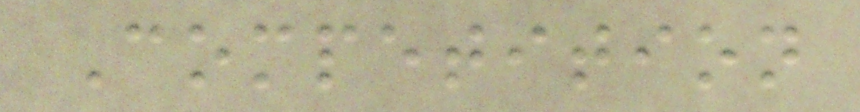Competition
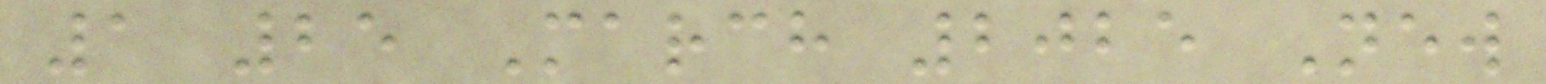1 25 March 2025 New
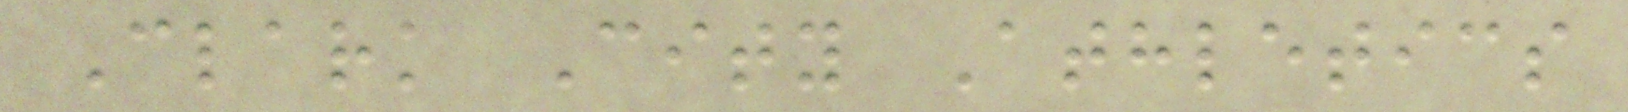Clark City Athletics
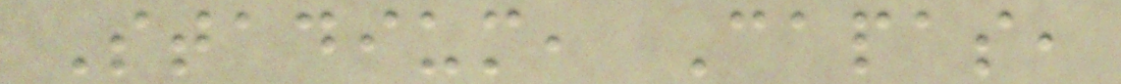Stadium, Capas,
